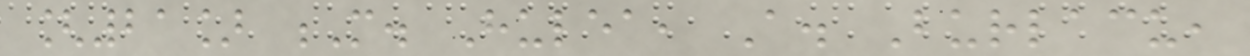[21] M. Hulea, A. Burlacu,
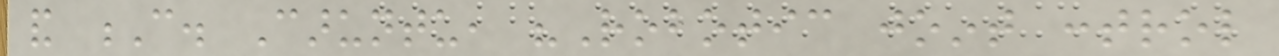and C. Caruntu, "Robotic joint control
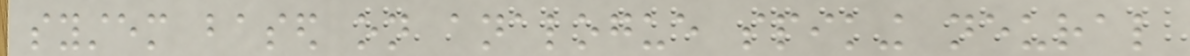system based on analogue spiking neural
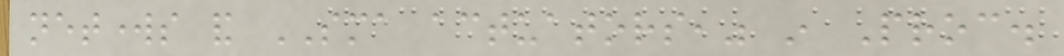networks and SMA actuators," in Proc.
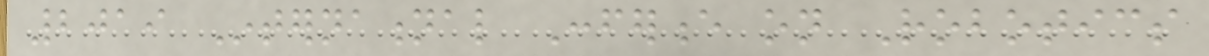2019 International Conference on Robotics
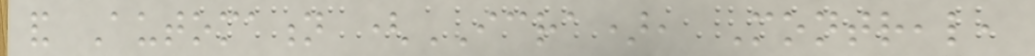and Automation (ICRA), Montreal,
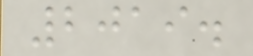2019.
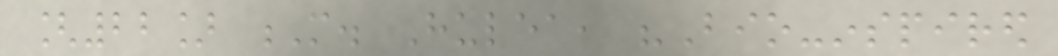[22] M. Hulea, "Bio-inspired
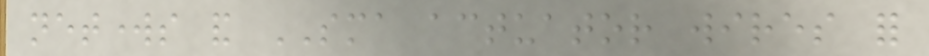networks and SMA actuator wires for
